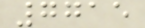7715
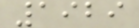1929
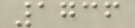1736
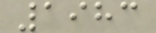1983
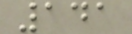141
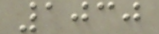1030
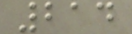214
